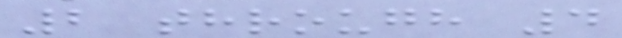2 through 4
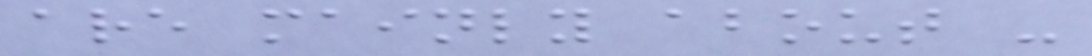are mainly about -
